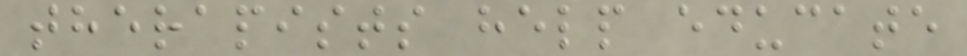therapists help educate
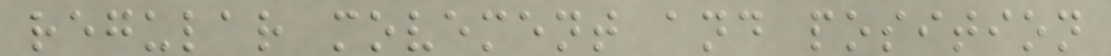regular movement and position
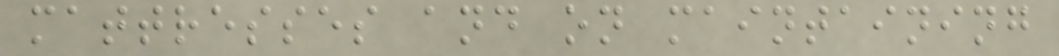mattresses and on maintaining
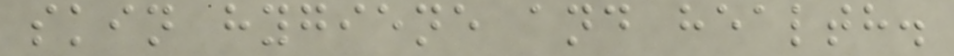skin hygiene and health.
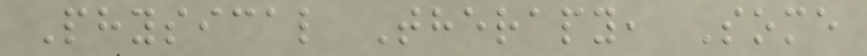Physical Therapy, Some
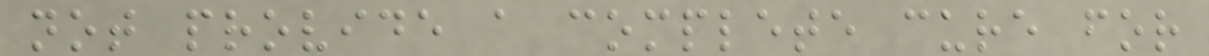not provide a complete cure for
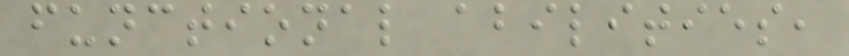functional abilities,
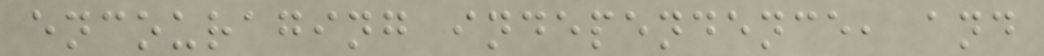encouraging independence, and
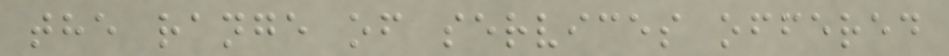the range of services offered
